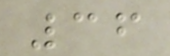36
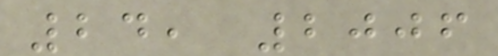24, 2006
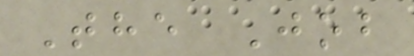The Job
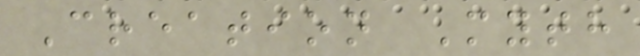Creation Myth
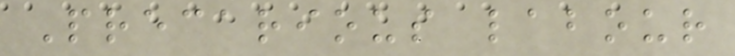Precarious labour
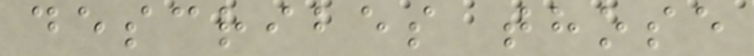describes those
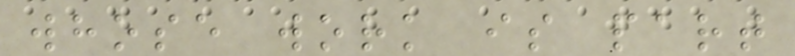whose work is part
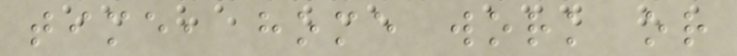time, home work or
